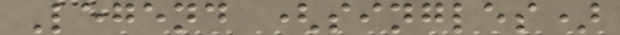Legend (singles)
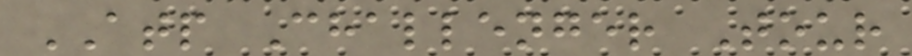ATP Challenger Tour
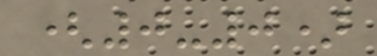(0-0)
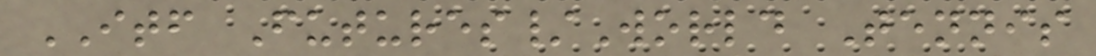ITF Futures/World Tennis
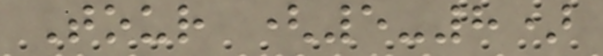Tour (5-8)
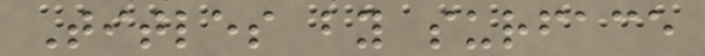Titles by surface
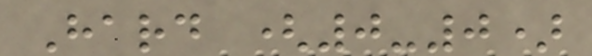Hard (0-0)
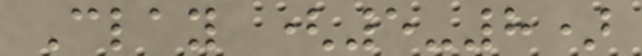Clay (5-8)
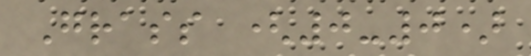Grass (0-0)
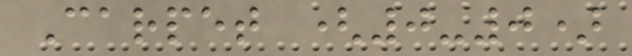Carpet (0-0)
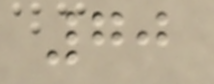70
